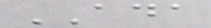ADA
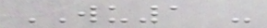WU1 -
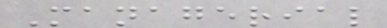Managerial
